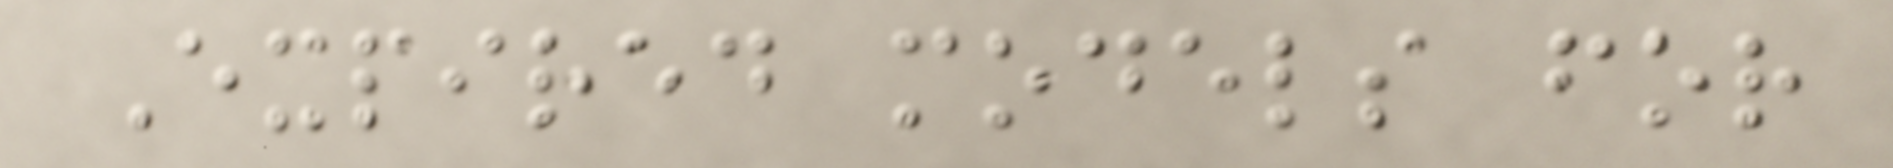Expired models for
